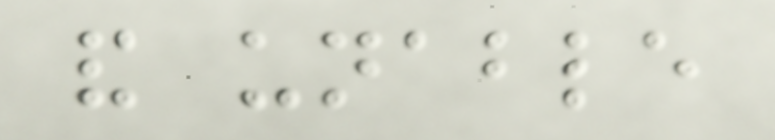and unable
